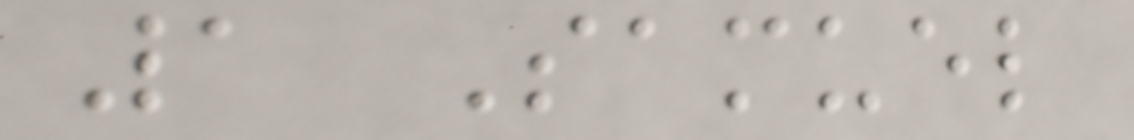1 Samuel
